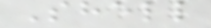Shell
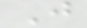J
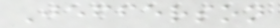Jefferson
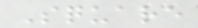Square
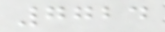7724
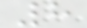8
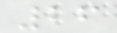26
